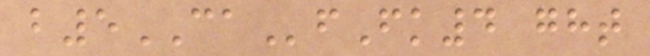b5CAfFk4 ght
